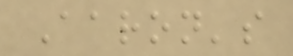Aaron's
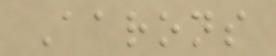Aarons
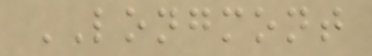LONGMONT
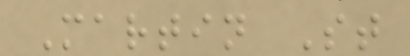Martin St
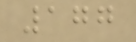177
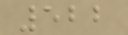522
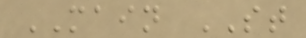MAIN ST
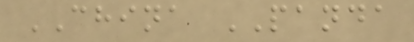CHINA PANDA
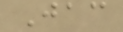Jac
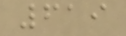619
